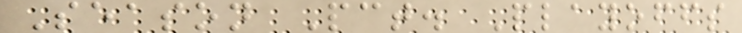Season Pct. Playoffs
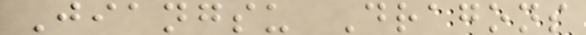Jiangsu Dragons
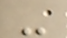-
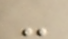-
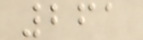261
